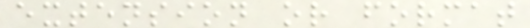extension or format
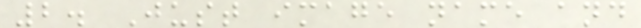2. Just image name and
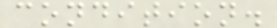condition.
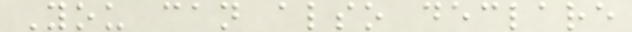You can also declare
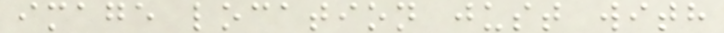image location just with
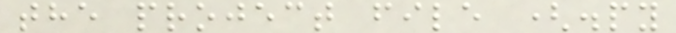the project file (.py
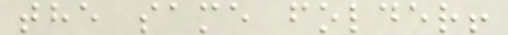the same folder!
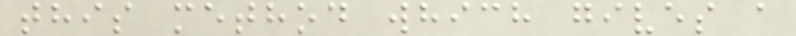this method which gives a
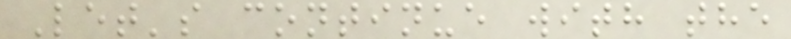Let's continue with the
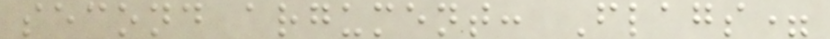second argument: Flags=
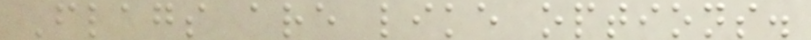Flags are like options.
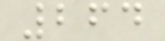264
